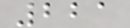221
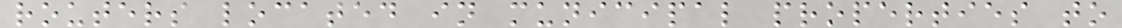routers located in municipal properties to
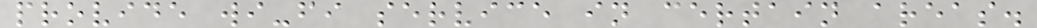provide wi-fi service in certain areas.
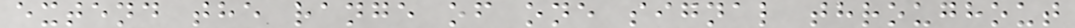extend the range of one signal throughout
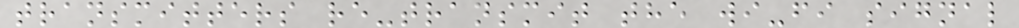transmitters re-transmit the wi-fi signal
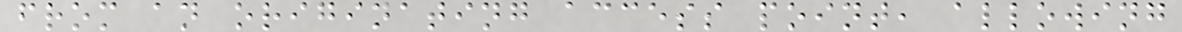from an originating access point, allowing
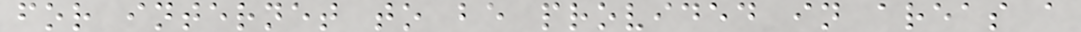for internet to be provided in areas a
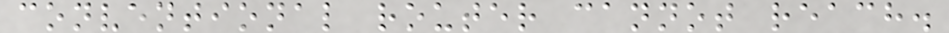conventional router cannot reach.
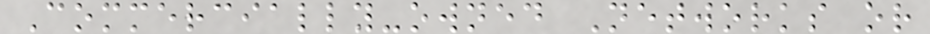Commercially-owned Networks or
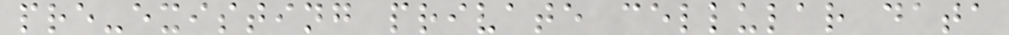pre-existing private cellular data
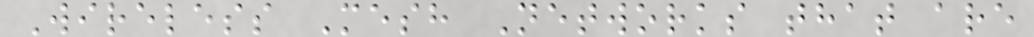Wireless Mesh Networks that are
